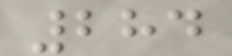284
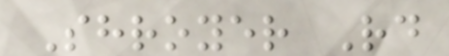Shroyer Rd
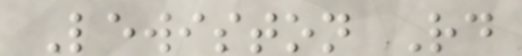Lewiston Rd
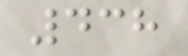438
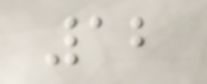12
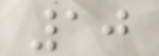10
